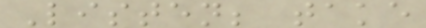Listen; take
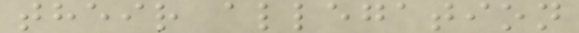their allegation
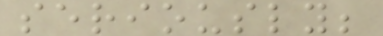seriously;
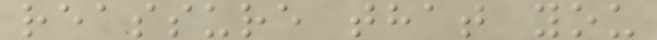reassure that you
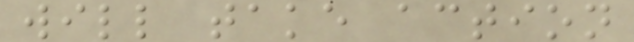will take action
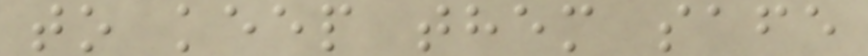to keep them safe
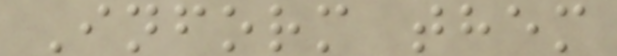Inform them
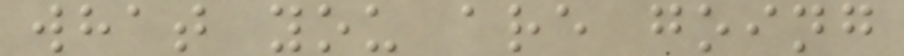what you are going
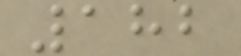182
